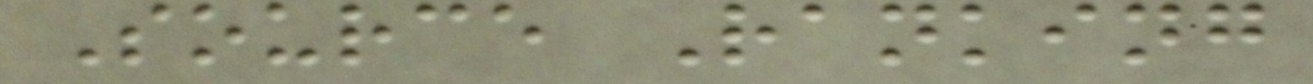Source Ranking
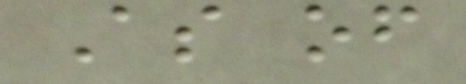As of
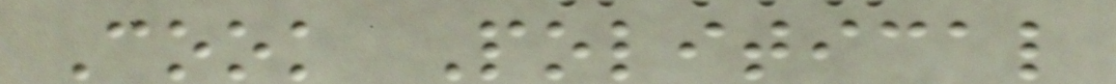Cook Political
